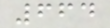664
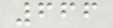666
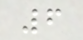6
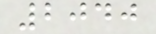2040
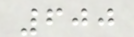600
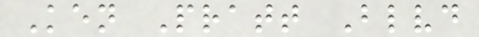Ken Pratt Blvd
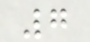7
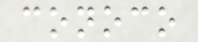conoco
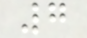7
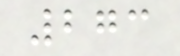273
